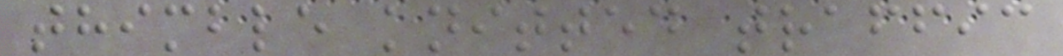thimble knitted traffic
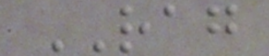RAG
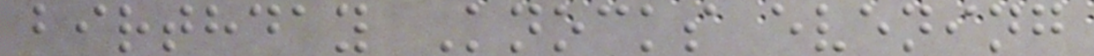birthday Knocks evening
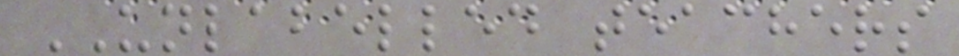UNLABELLED teachers
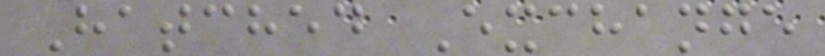Hatched Exchange
